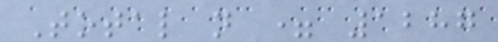Total n = 1287
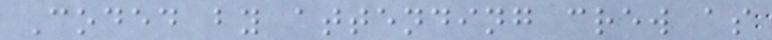Coded by attending crew as
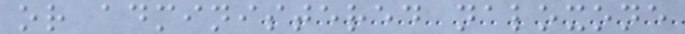or administered naloxone
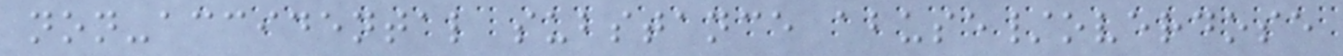non-accidental substance abuse/overdose
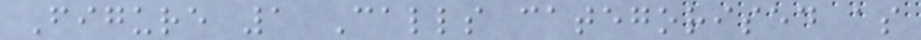Figure 1 Calls categorised as
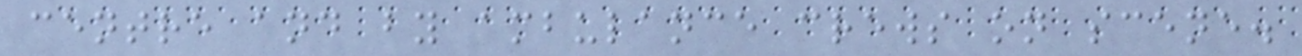centre and by ambulance crews on scene.
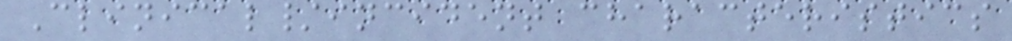Clinical/incident characteristics
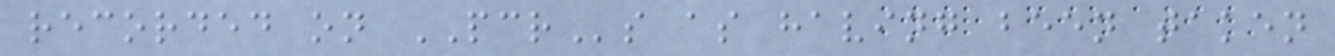recorded on PCRs as having been taken
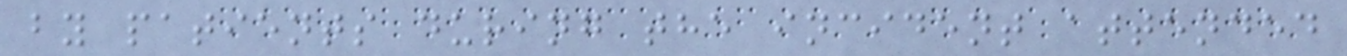by patients during the incident attended
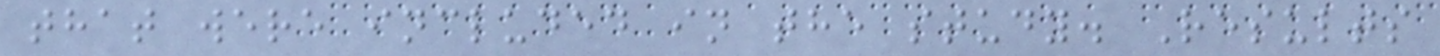that were included in the study. Results
